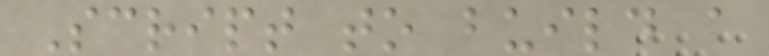Script to build a
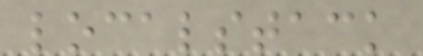localstack
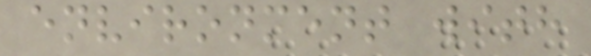environment with
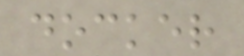docker
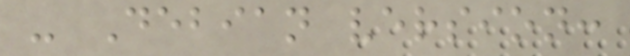- Debian version:
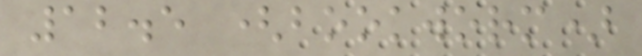12.5 (bookworm)
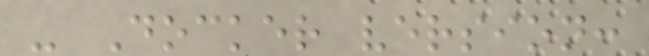- Docker version:
